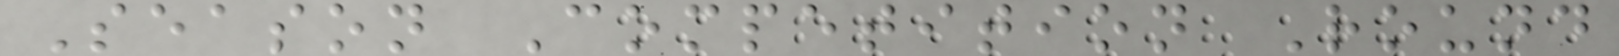Season Competition Round
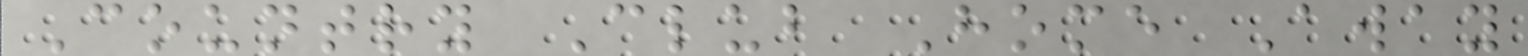Country Club Home Away
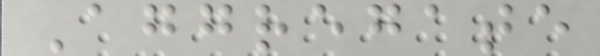Aggregate
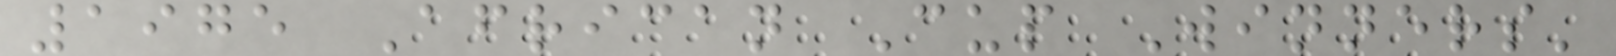1975 African Cup Winners'
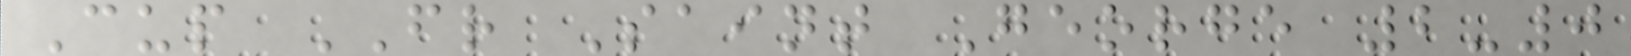Cup FR Saint George 2-0
